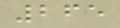265
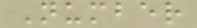Number
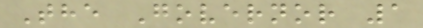The Governor 1
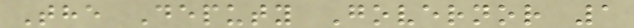The Deputy Governor 1
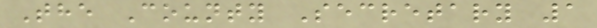The County Secretary 1
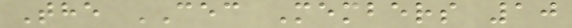The CEC Members 10
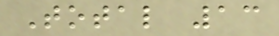Total 13
